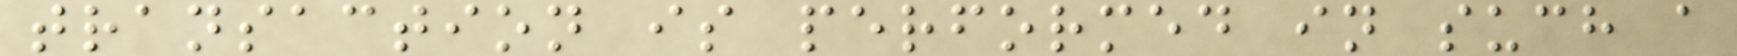transaction is performed in such a
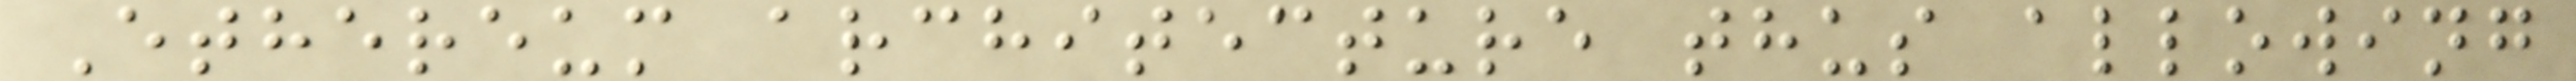Ethereum architecture thus allowing
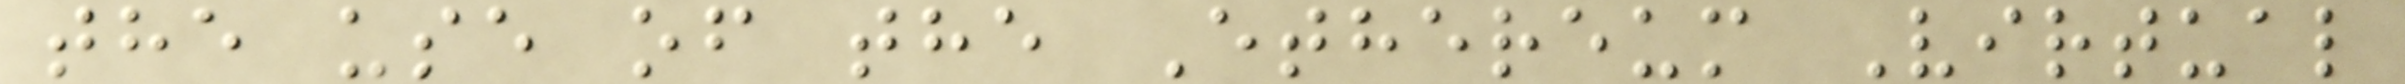the use of the Ethereum Virtual
